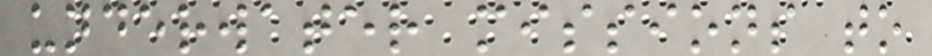underwater missions to
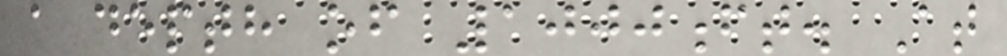a depth of 1000ft. At
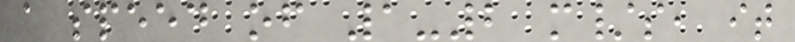a speed of 1-2 m/s, it
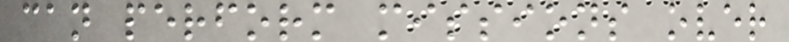can perform missions over
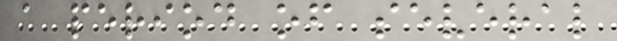a period of several
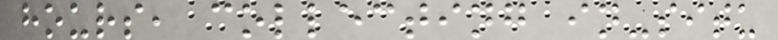hours, collecting in-situ
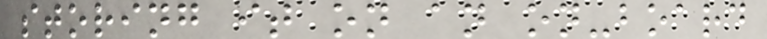storing it on an on-board
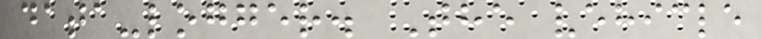data-logger. The vehicle
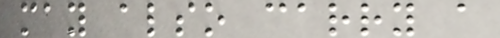may also carry a
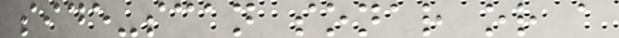side-scan sonar or a
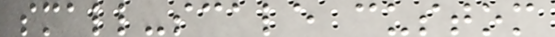small-scale custom
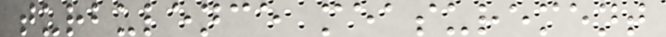turbulence measurement
